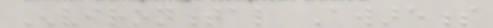Environmental Awareness
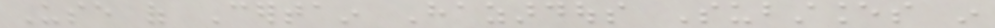Use of Certain Hazardous Substances in
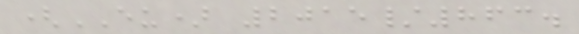(EU) 2015/863.
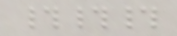###
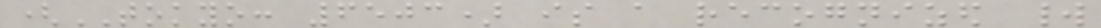(TOKYO: 6503) is a recognized world
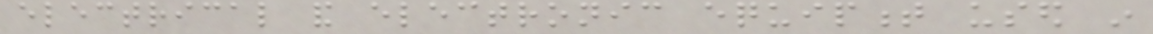electrical and electronic equipment used in
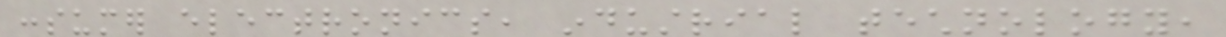consumer electronics, industrial technology,
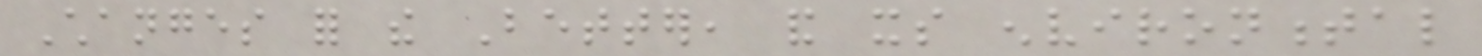Changes for the Better, and its environmental
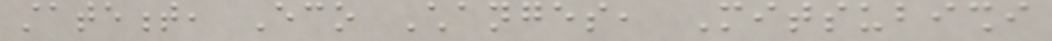statement, Eco Changes, Mitsubishi
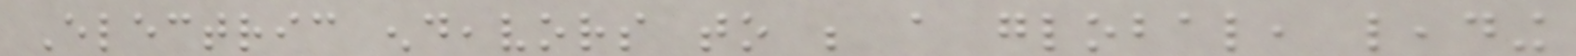Electric endeavors to be a global, leading
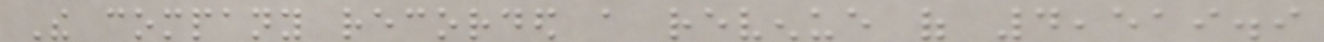The company recorded a revenue of 4,519.9
